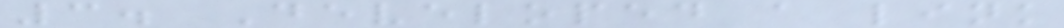3. Developed a link
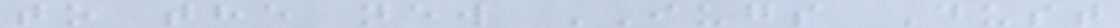to the new IUGS Dust
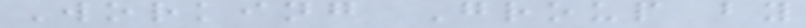Working Group by
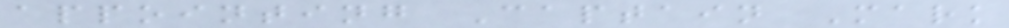appointing Captain Mark
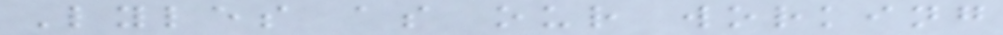Lyles as our working
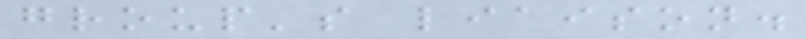group's liaison.
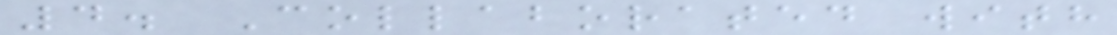4. Collaborated with
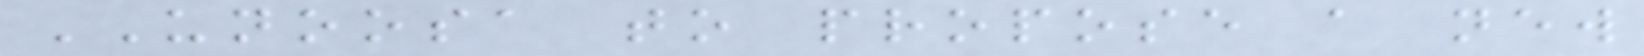UNOOSA to propose a new
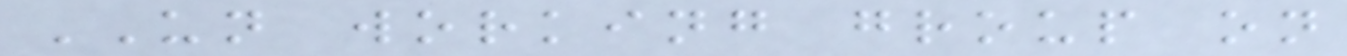UN working group on
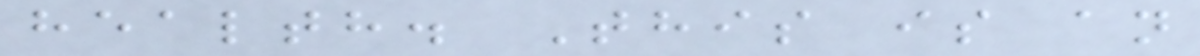health. This is an
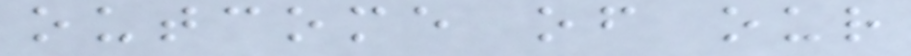outcome of our
